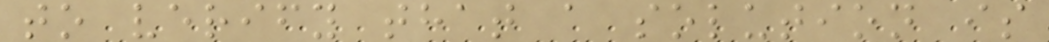to verify that a solution is
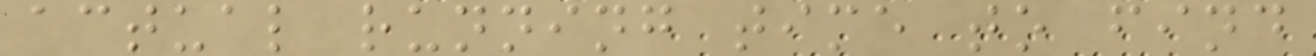actual running time to find
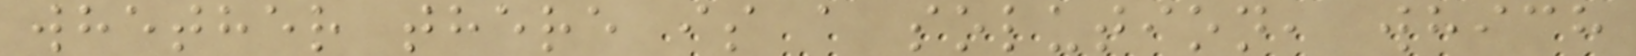whether there is a solution, which
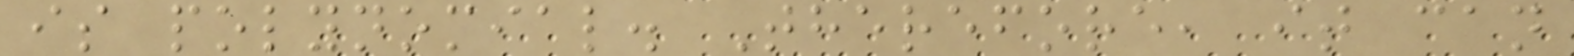is polynomial. Therefore, it can
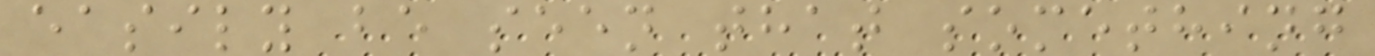easily be seen that something
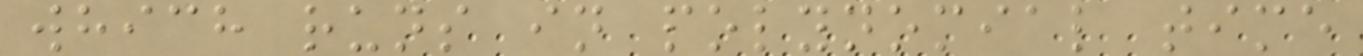which runs in polynomial time
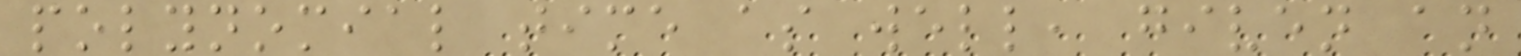polynomial time as well, given an
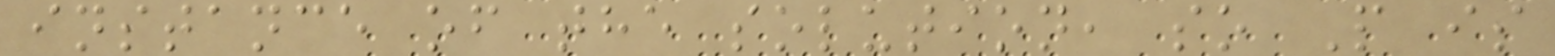instance of the solution, so P is
